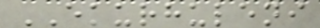EKURHULENI
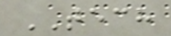TECH
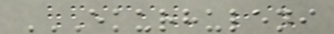EKURHULENI
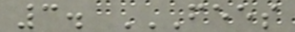3. FEES
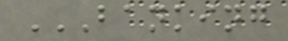BANKING
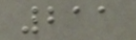211
